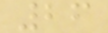26
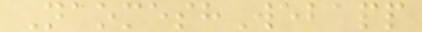NaomeshWebapp
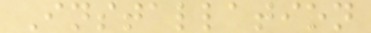Installation
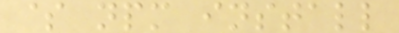$ npm install
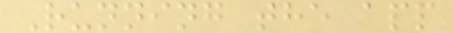Running the app
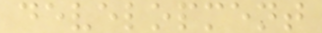development
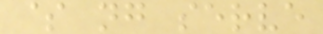$ ng serve
